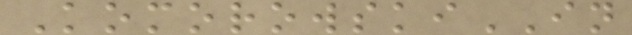KomorowskiIN
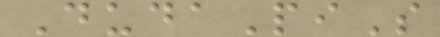DudaPiS
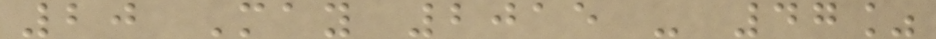20 May 2015 - 47%
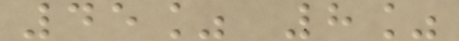45% 8%
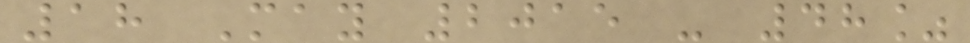18 May 2015 - 48%
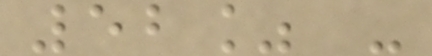52% -
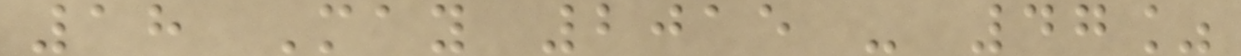18 May 2015 - 47%
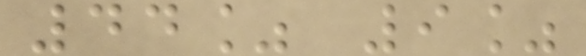44% 9%
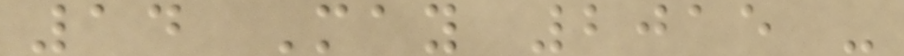14 May 2015 -
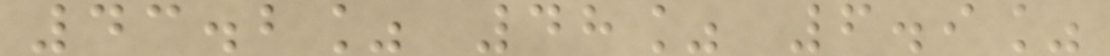43.2% 48% 6.9%
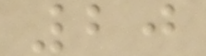20
